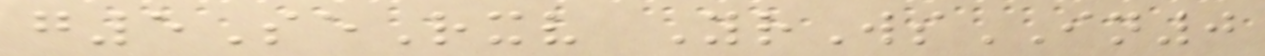g5SeRxv YrWsIN0
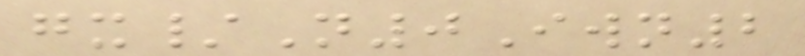gx/N0Iwn2
